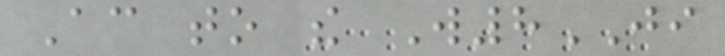According to the W8JI
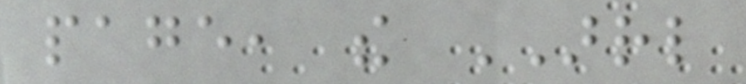page, the ARRL
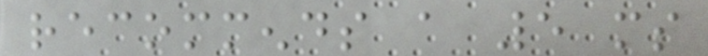recommends a 5 ms
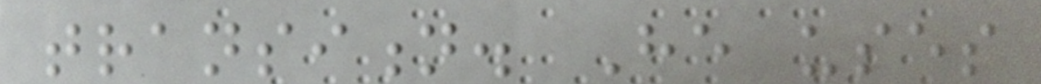transition. He uses
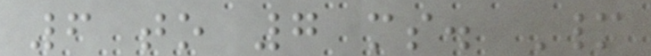6 to 7 ms. Many
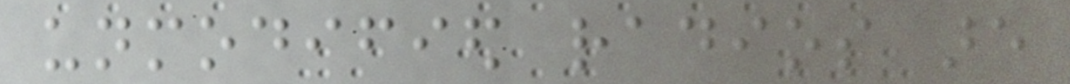unmodified radios are
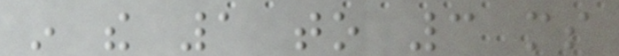in the 1 to 3 ms
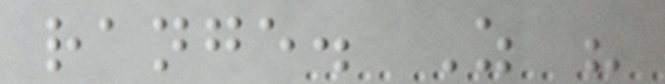range. As his
